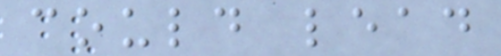could lead
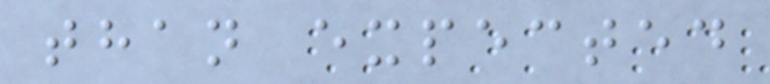than expected
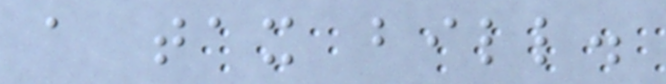a tax bill.
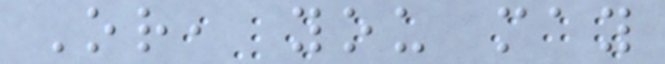Or, you may
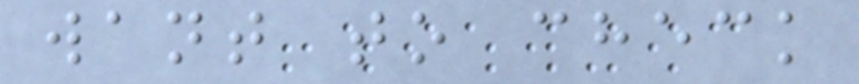want to check
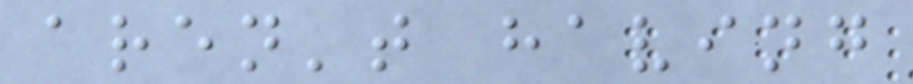aren't having
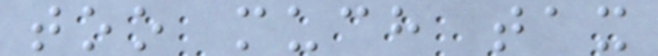too much tax
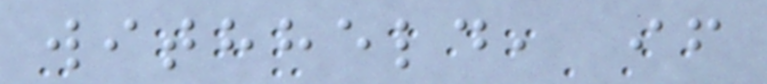withheld, if
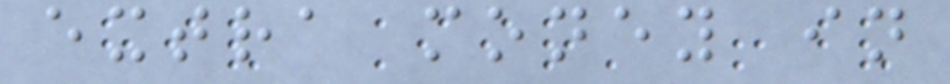extra money in
